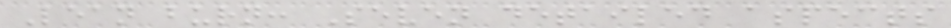Lean burn: Seven detailed aspects
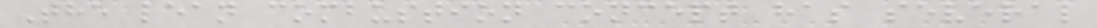The lean combustion concept has several
